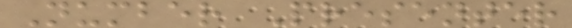Number Presenter
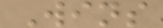Wins
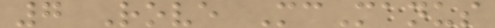7 Rove McManus
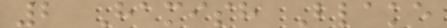2 Hamish Blake
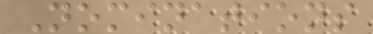Nominations
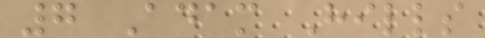7 Adam Hills
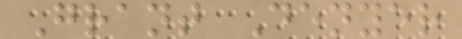Grant Denyer
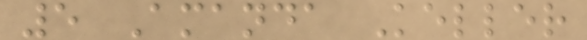5 Amanda Keller
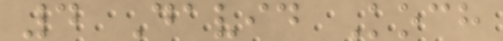4 David Koch
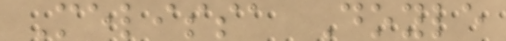Melissa Doyle
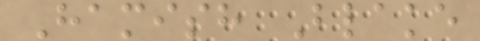Hamish Blake
